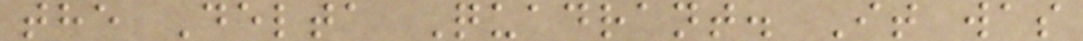the Delta Quadrant. It was
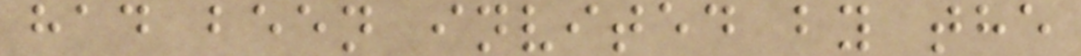had been invited by the
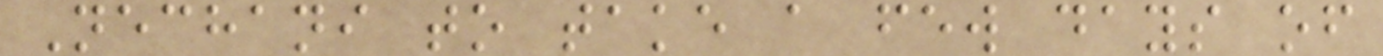Nechani to take a few days of
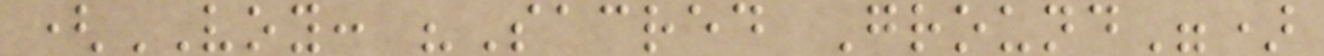(VOY: "Sacred Ground")
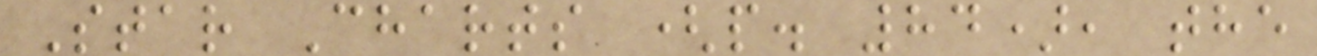Star Charts (p. 84), the
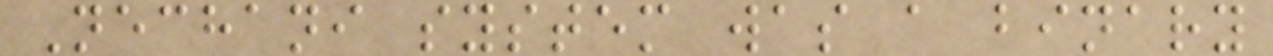Nechani system was a binary
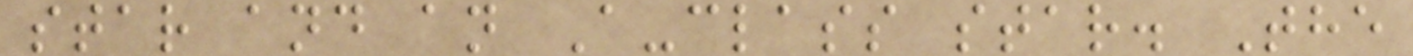star and an A-class star. The
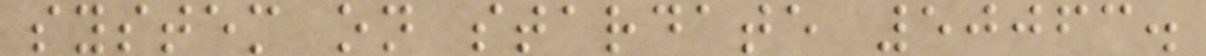system on stardate 50063.
